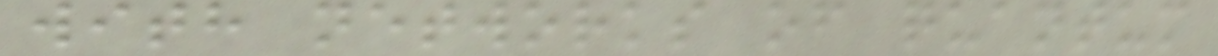with networks of quantum
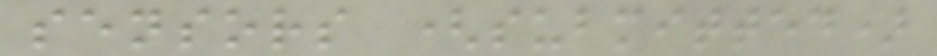sensors (submitted)
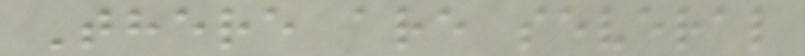There are several
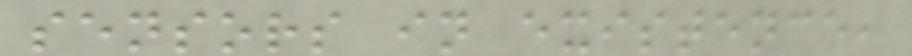sensors in existence,
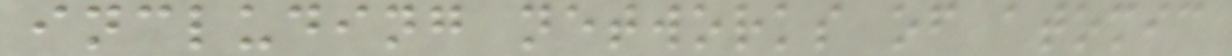including networks of atomic
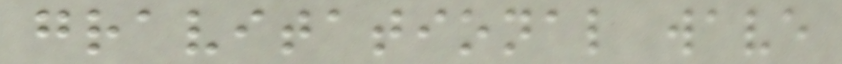gravitational wave
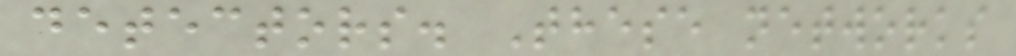detectors. These networks
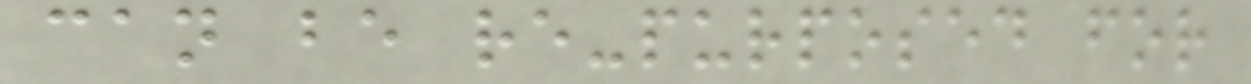can be re-purposed for
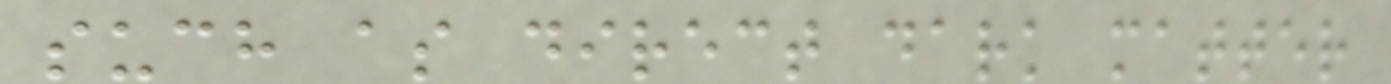such as direct dark matter
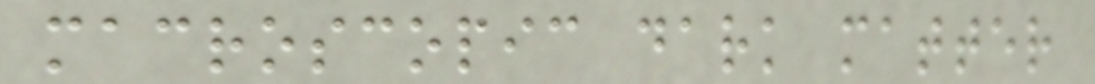macroscopic dark matter
